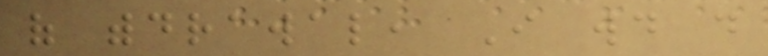of withdrawal, I would do
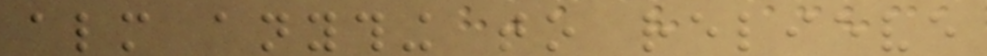almost anything to relieve
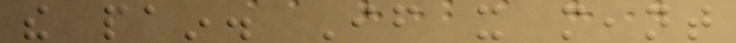the pain. If it meant
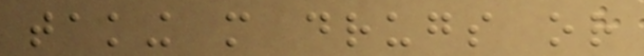taking more drugs or
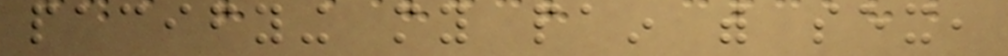pacifying my pain with sex,
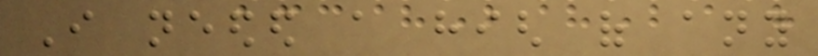I needed a high of any
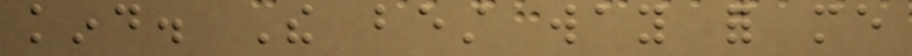kind. The best way for me
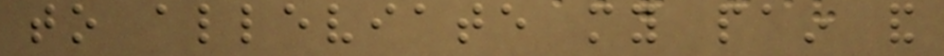to alleviate my pain and
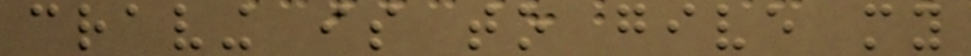craving is to give my
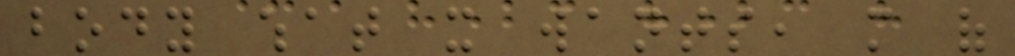body what it wants, more of
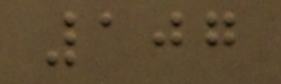107
